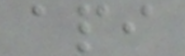api
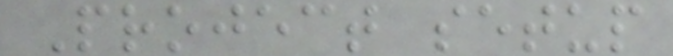Project setup
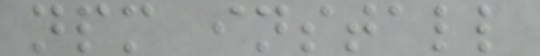npm install
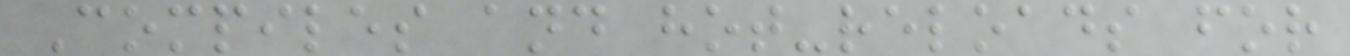Compiles and hot-reloads for
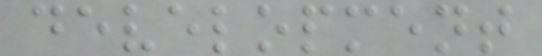development
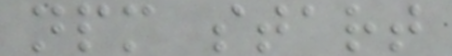npm start
